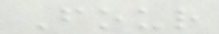Four
